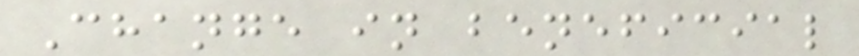Change in beneficial
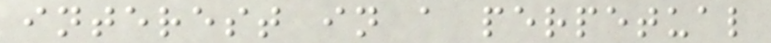interest in a perpetual
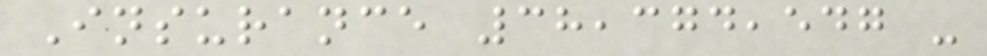Insurance 38,374,547 -
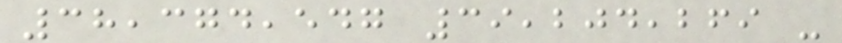38,374,547 39,204,269 -
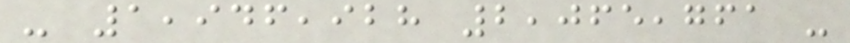- 1,946,928 2,065,761 -
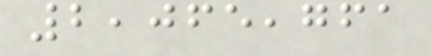2,065,761
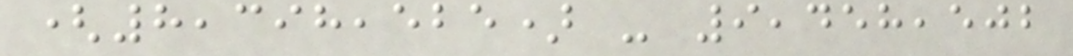(8,398,525) - 9,458,502
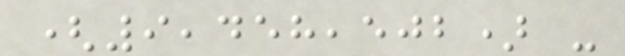(9,458,502) -
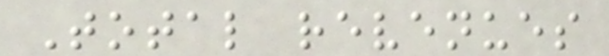Total revenues
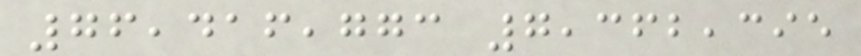76,416,773 7,362,395
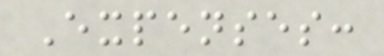Expenses:
